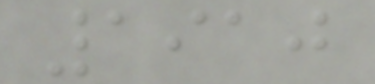1910
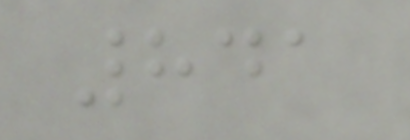841
